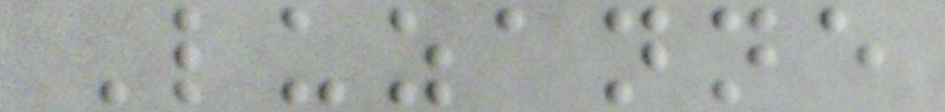Luzanne
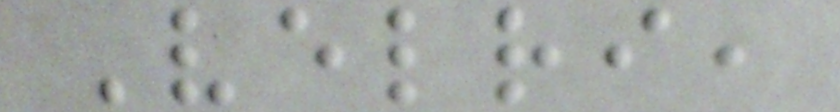Velri,
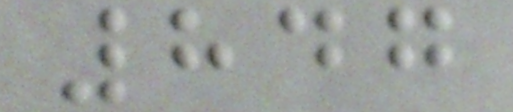847
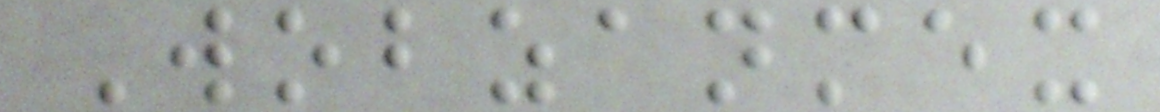Wobzanmex
